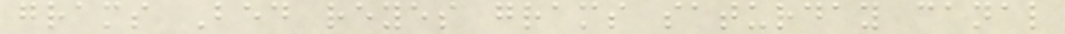grams Bed reyes grams saturday canal
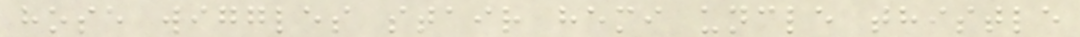hose wiggles stair hemi uncle thistle
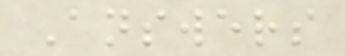Answers
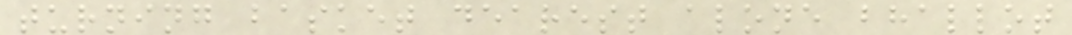turning basket dearest alone bhallot
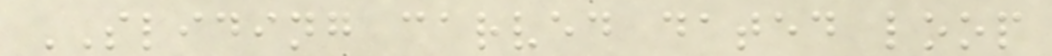SLIDING carved dated loop
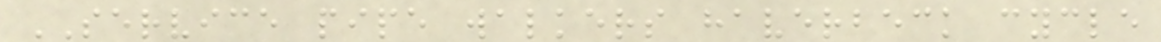SERVICE pipe walkers haverbeck cycle
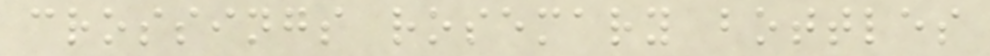crossings rosemary bottles
